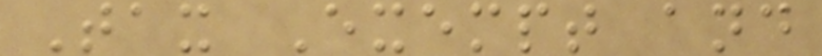Tax Exempt and
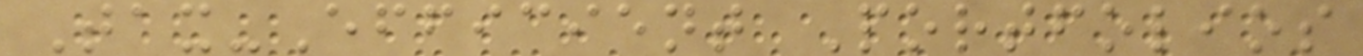Tax-Efficient Portfolios
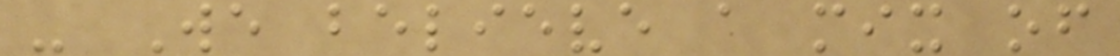- We believe a mix of
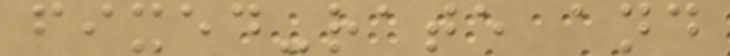fixed-rate and
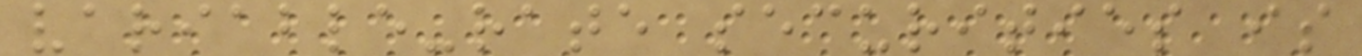variable-rate securities is
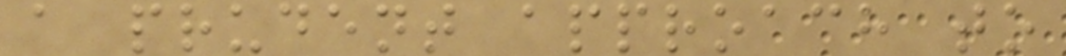a prudent approach to
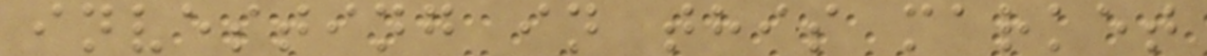investing in this market
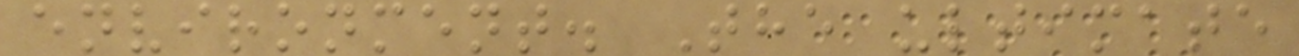environment. The ultimate
